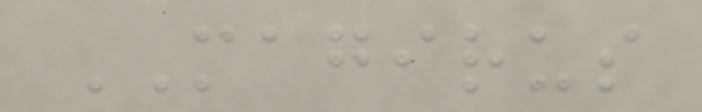MAGIRUS
